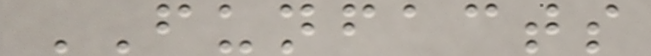FUNFACTS
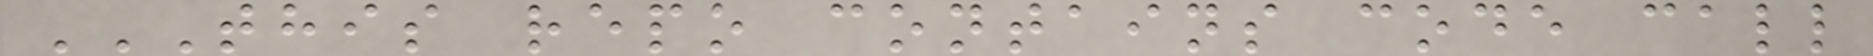THIS REPO CONTAINS CODE CALL
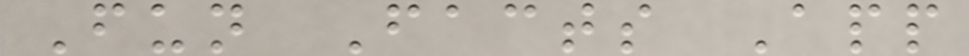Fun Facts App
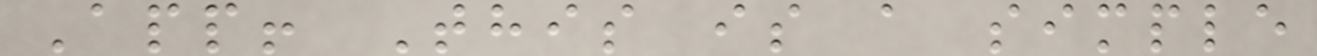App! This is a simple
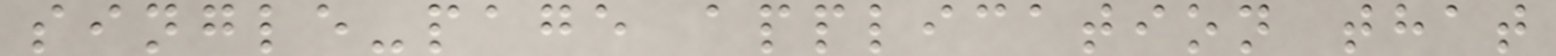single-page application that
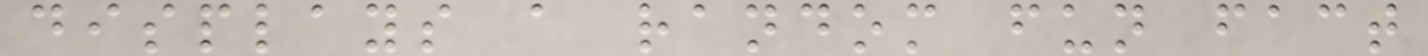displays a random fun fact
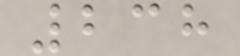238
